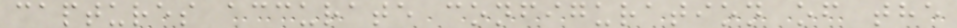captures accurate configuration of the
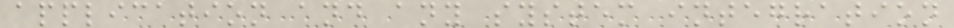application and any system integration
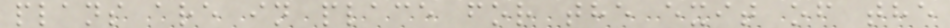plans are in place for the exit of the
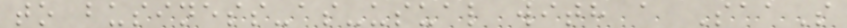to business-as-usual with a SaaS
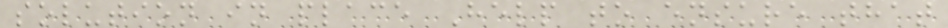solution in place Help to ensure that
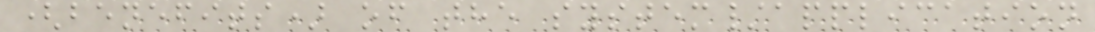(benefits) of the system/application
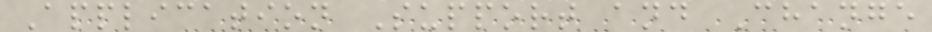Application Support and Change
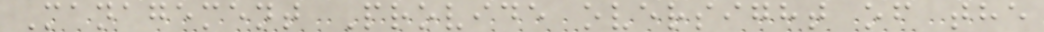Management Provide oversight of the
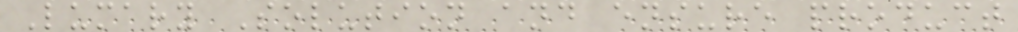Lumary Solution and ensure product
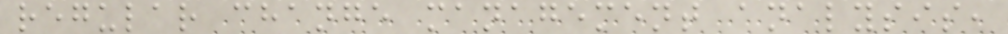regular change management analysis,
